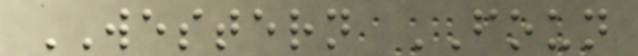WESTERN FOUN
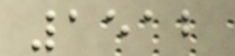1512
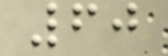60
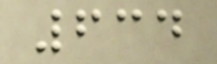634
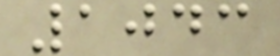1043
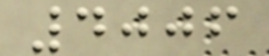4006
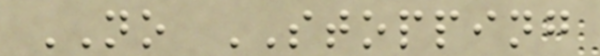NO STOPPING
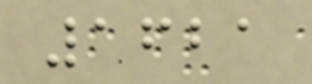1621
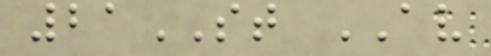21ST AV
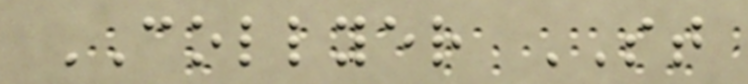COLLYER ST
